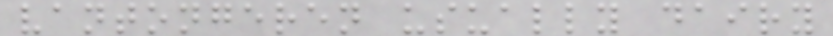vantongeren usually dairy
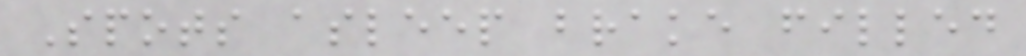Spots asleep brake filled
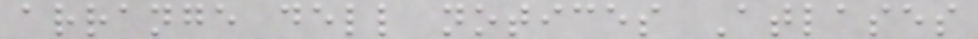arrange dell notices Atlases
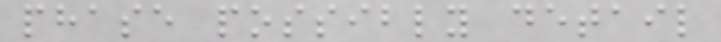phase possibly detail
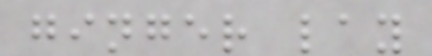ginger lay
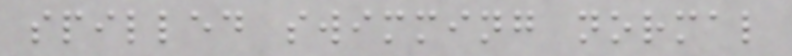spilled swimming normal
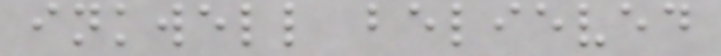inkwell believed
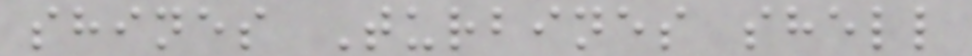shines Turbines shell
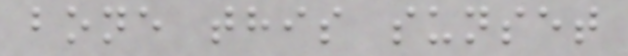bone this sunset
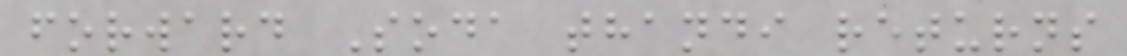forward Soda thandi returns
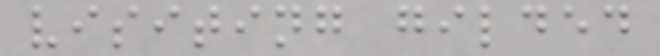visiting gilded
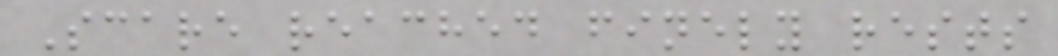Scare reached finely rests
